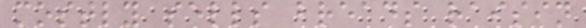mostly sells breads raisin
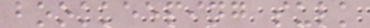bookkeeping sulk
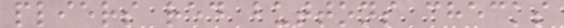pliers red buttons checks
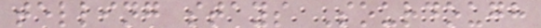telling stays Sourdough
